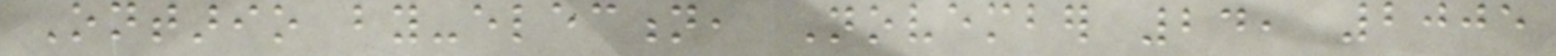Ontario by-election, November 24, 2005
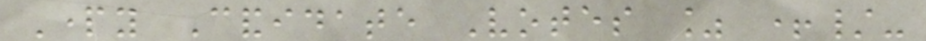Party Candidate Votes % +/-
